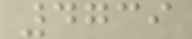4739
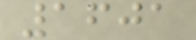1601
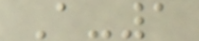A-1
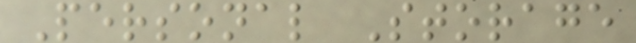Personal Storage
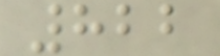822
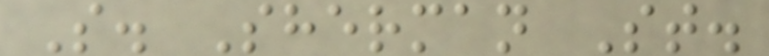S. Sherman St.
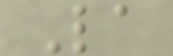La
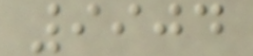9904
